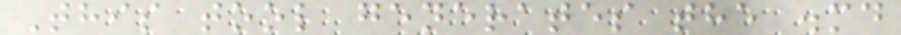This tool generates the .md
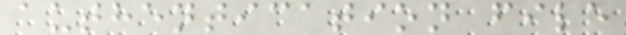authentication file
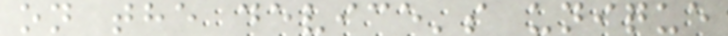on the device's unique
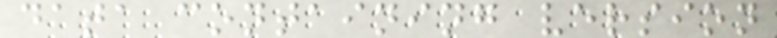data containing version
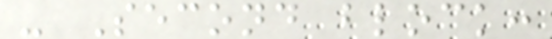- Second block:
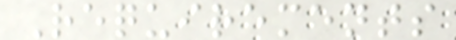Requirements
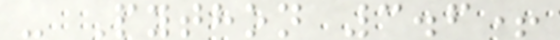- Python 3.6+
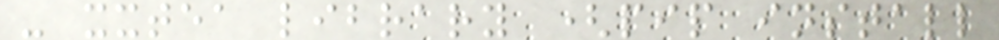- xxtea library (pip install
